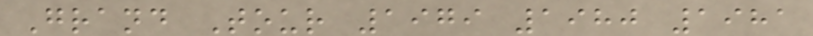Grand Tour 1979 1980 1981
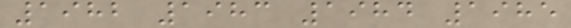1982 1983 1984 1985
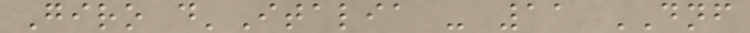Giro d'Italia - 11 DNF
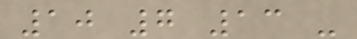10 7 13 -
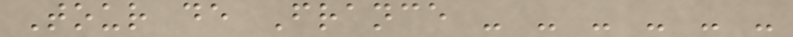Tour de France - - - - - -
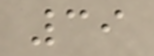39
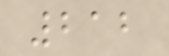212
